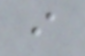i
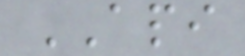API
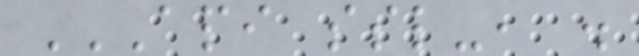API SSL-, .
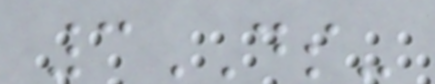3DS-
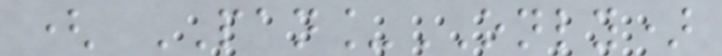( PAN_ONLY)
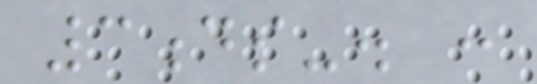3ds-. :
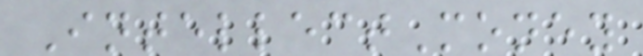IntellectMoney
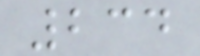234
